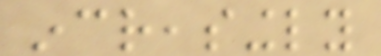increasingly
